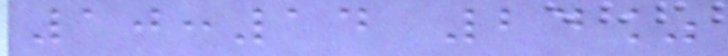10:14 24%
